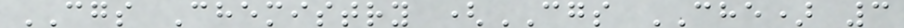CGS Chemistry (CGS CHE) 3
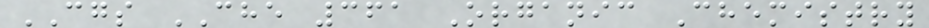CGS CHE 361 Organic Chemistry
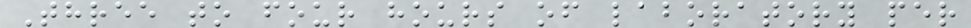Three to four hours of laboratory per
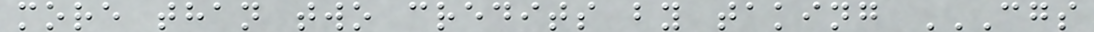more than two credits by taking CGS
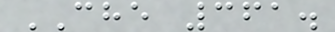CHE 361.
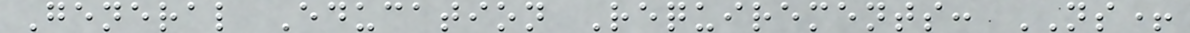General Education Requirements: NS+
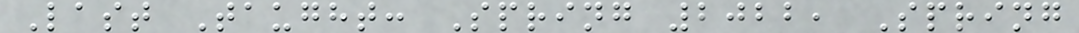Last Taught: Spring 2022, Spring
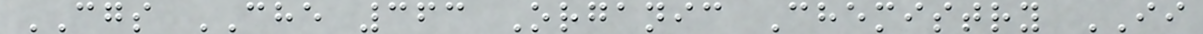CGS CHE 363 Organic Chemistry II
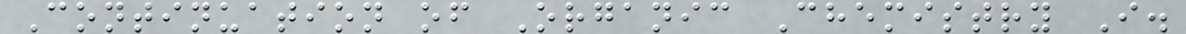Continuation of Organic Chemistry I.
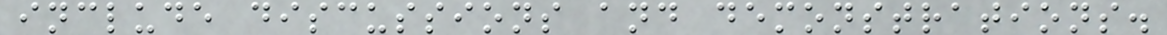include discussions and demonstrations.
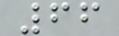66
